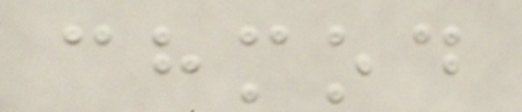chmod
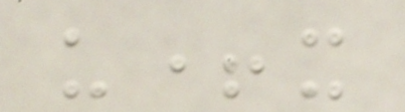u+x
